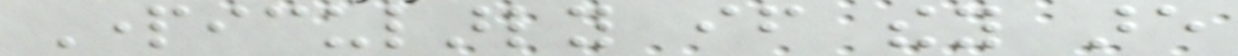Particularly if they are
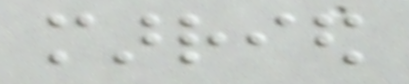married
